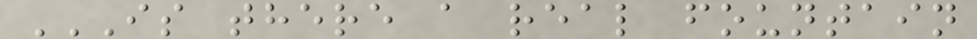IS THERE A REAL FOUNTAIN
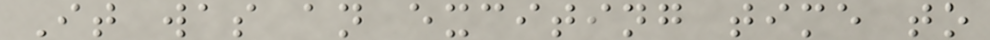It was an exciting time to
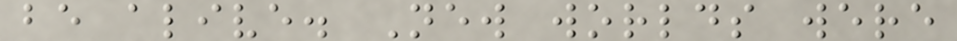be alive. New worlds were
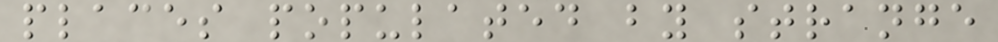places populated by strange
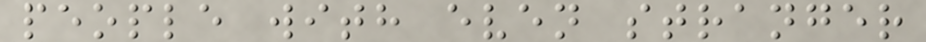people with even stranger
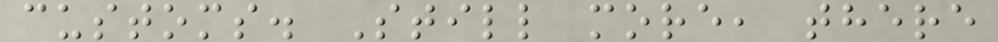customs. Still more, there
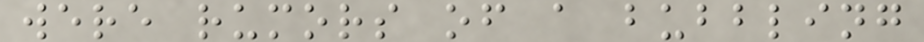were rumors of a bubbling
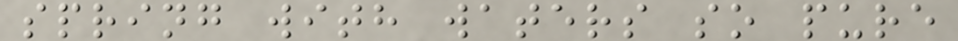spring with waters so pure
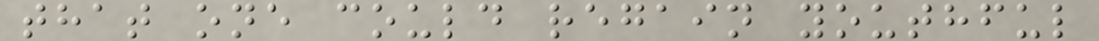that one could regain youthful
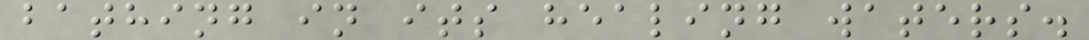bathing in its healing waters.
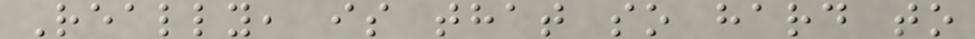Really, is that so hard to
